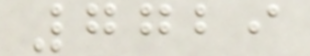7729
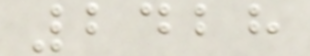2428
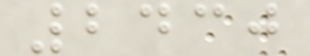2430
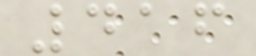416
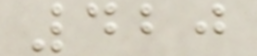420
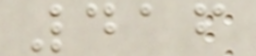416
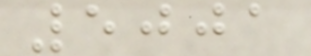5001
